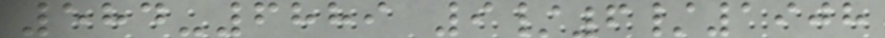584-6889 9/6/1908
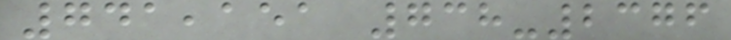741,151 738-2376
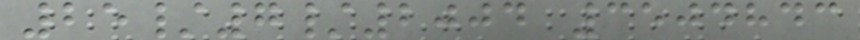25/7/2004 3504843
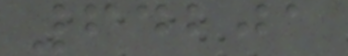64201
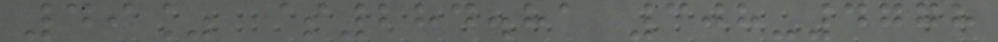49% $284.81 308-4778
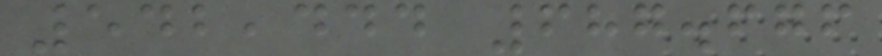542,444 687.676
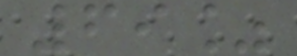69%
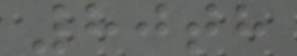80th
